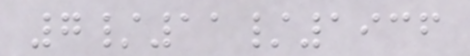7/11/1936
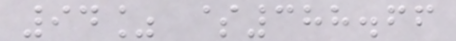94% $388.66
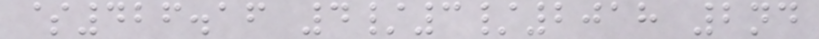$426.16 4/3/2018 2nd
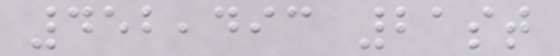452,493 21st
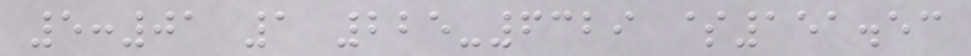5:01 1 225-6329 $151.53
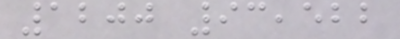1200 93,522
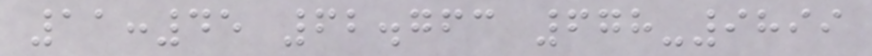11:45 62.763 678-9899
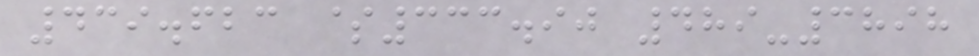439.623 $333.90 489-3898
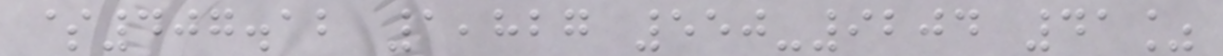$407.12 1,827 550-9204 41%
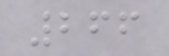266
